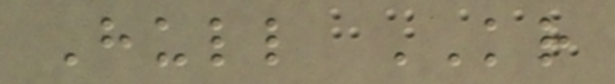Hull KR
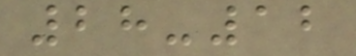28-12
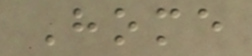Home
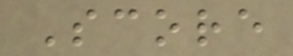Score
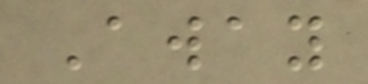Away
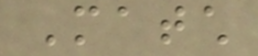Match
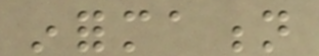information
